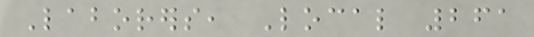Laborers, Local 261
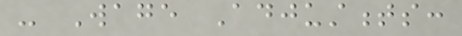- Wage Adjustments:
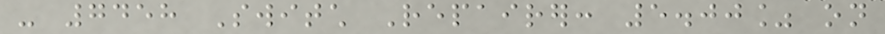- 7458 Switch Repairer: 5.00% on
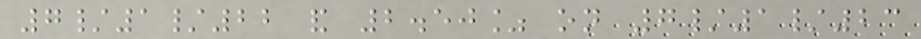7/1/22 and 2.50% on 7/1/23
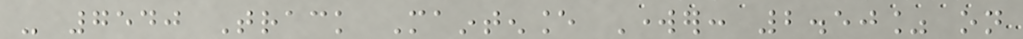- 7540 Track Maintenance Worker: 2.50% on
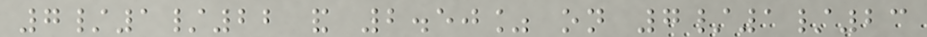7/1/22 and 2.50% on 7/1/23
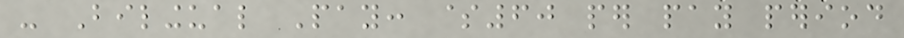- Bilingual Pay: $60 per pay period
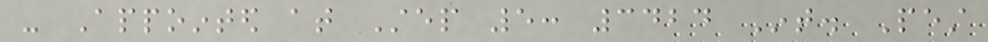- Appointed at Step 5: 3424 Int. Pest
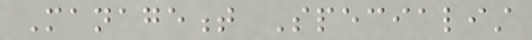Management Specialist
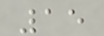15
